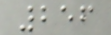256
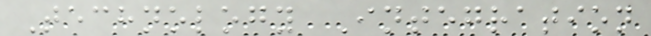Technology Integration
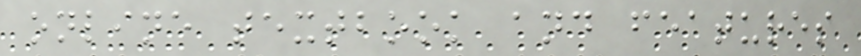online textbook and features
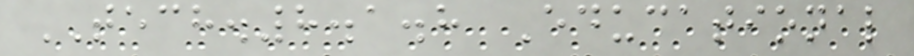TECH.8.1.8 Educational
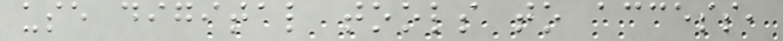use digital tools to access,
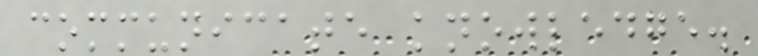communicate knowledge.
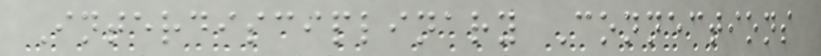Interdisciplinary Connections
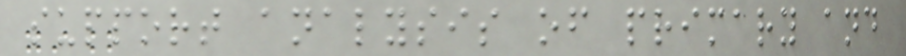support analysis of primary and
